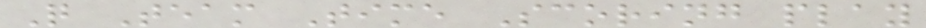Q Team Time Scoring play
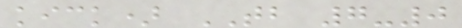kick) TB 7-0
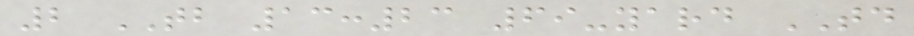2 TB 13:23 69-yard TD
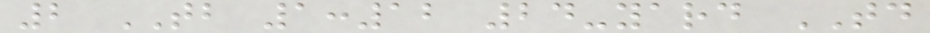2 TB 1:12 24-yard TD
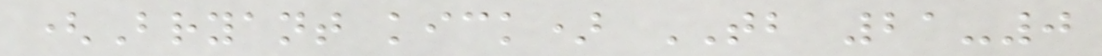(Bryant kick) TB 21-0
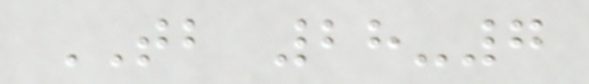TB 28-7
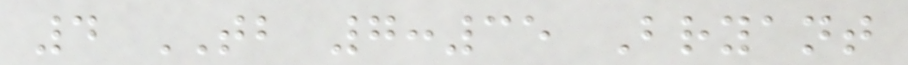4 TB 7:35 Bryant
